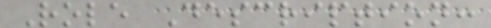Role Description:
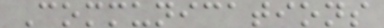Communications
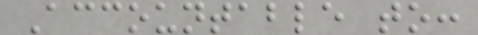Accountable to:
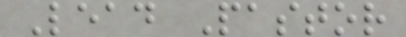Lead Pastor
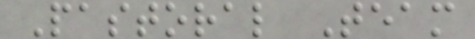Pastoral Team
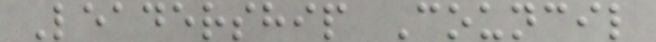Leadership Council
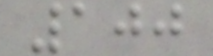100
